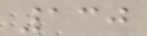130
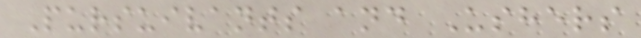Pursuivants and Ushers
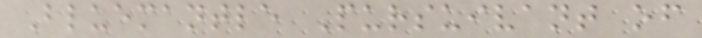Bluemantle Pursuivant of
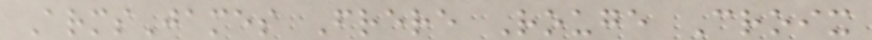ArmsJames Frere Rouge Croix
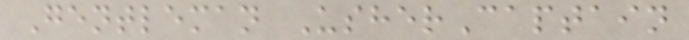Gentleman UsherCaptain
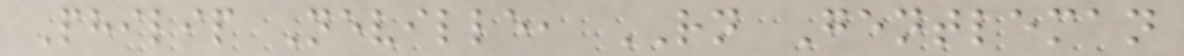Philip Neville, RN Gentleman
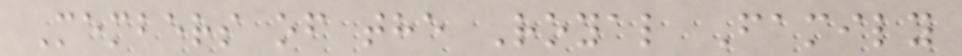Members of the Royal Family
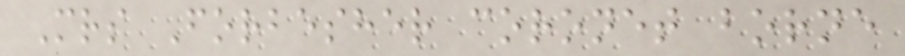Mrs Forbesher coronet borne
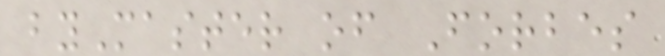byMaster of Forbes
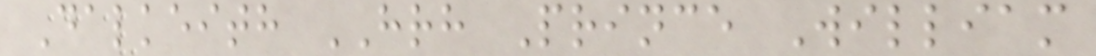Dalkeith HRH Prince William
